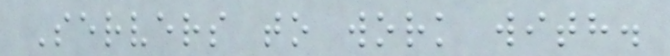Servers to work with.
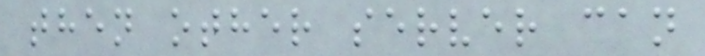then other server can
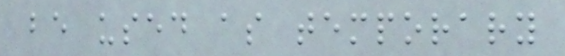be used as temporary
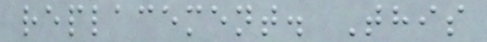replacement. This
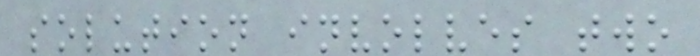solution involves two
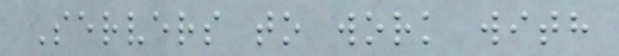Servers to work with
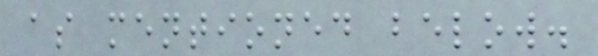as mentioned below.
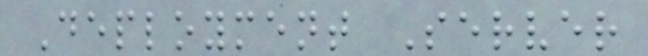Deployment Server
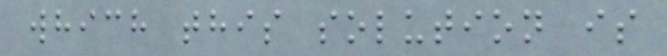which this solution is
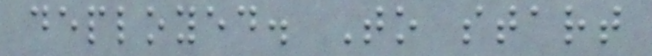deployed. To start
